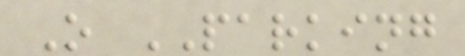O PARKING
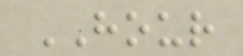HOUR
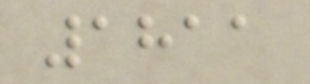1811
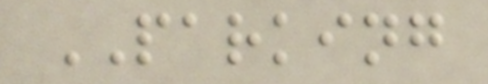PARKING
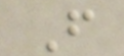F
